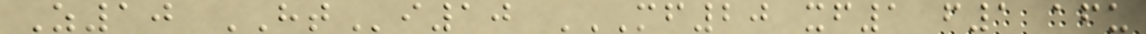Z10 HTi10 MF20 XF1 F1 AFU
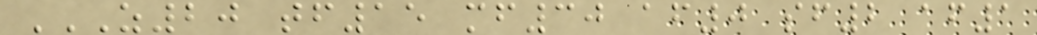Z20 TF15 MF30 AF0 SF2 AF1
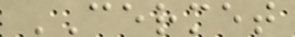CERMET
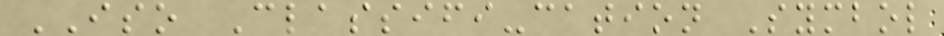ISO Classifi-cation Symbol
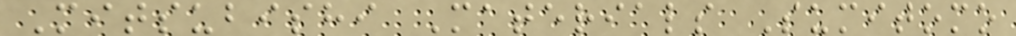Mitsubishi Materials Sumitomo
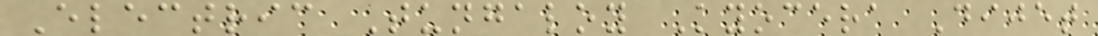Electric Tungaloy Kyocera Dijet
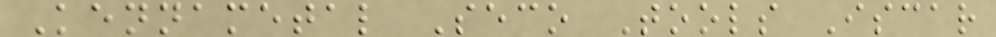Kennametal Seco Tools Iscar
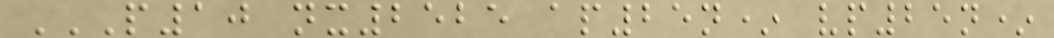P10 NX2525 AP25N* VP25N*
